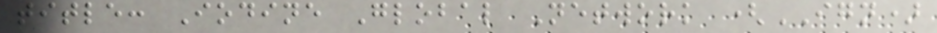title: Iodine Global Network (IGN)
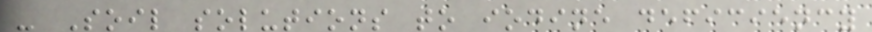- Soil solutions to iodine deficiency
